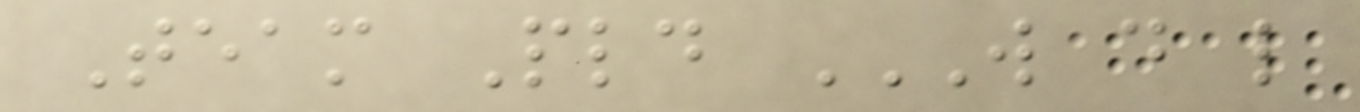Team Pld W D L
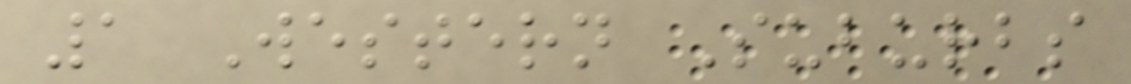1 Western Suburbs
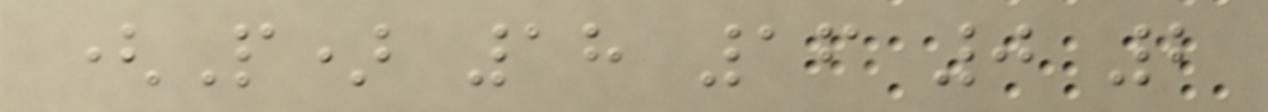(P) 18 16 0 2
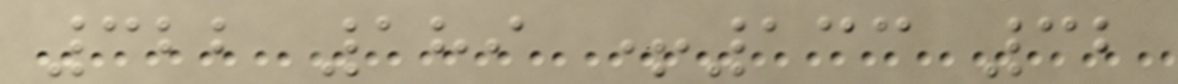322 189 +133 32
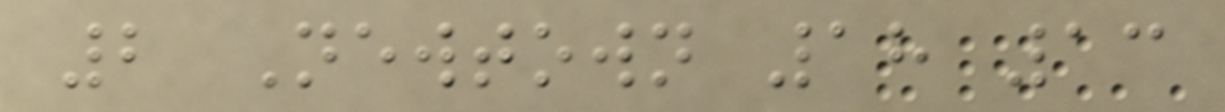2 Newtown 18 13
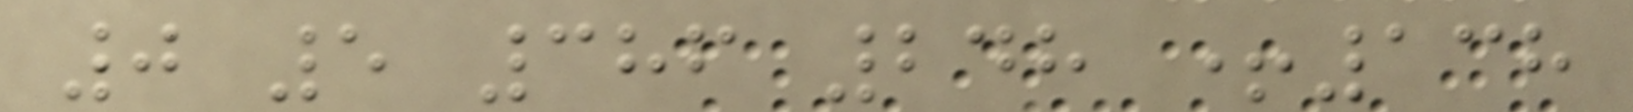0 5 386 248 +138
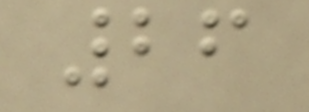26
